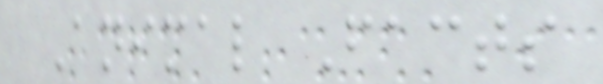Animal Facts
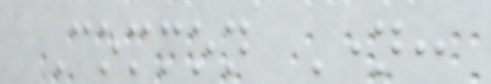Common Name:
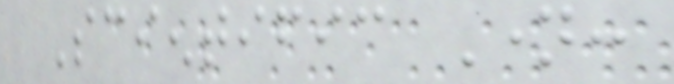Scientific Name:
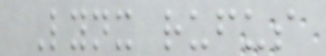Lynx rufus
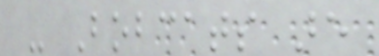- Bobcats are
